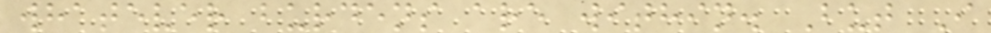whatever burdens are within. But I
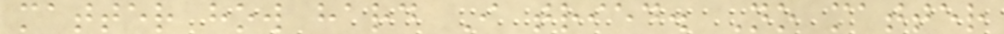matter how hard I tried. No matter
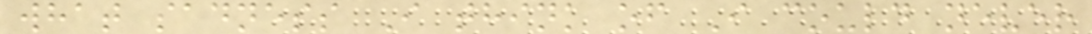what sadness I think of I could never
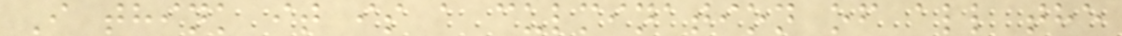I think it is a culmination of all the
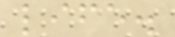life.
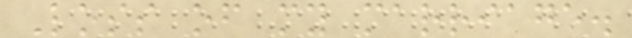Loss of my marriage.
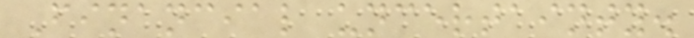Financial uncertainty.
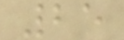25
